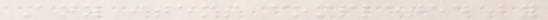Any items completed by
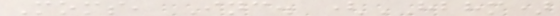Moms, Inc. (HBHM)
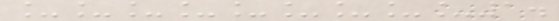_________1.
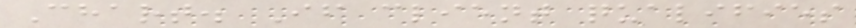Chart. If client qualifies
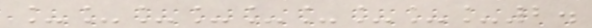_________2.
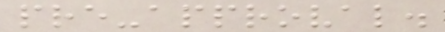pre-approval.
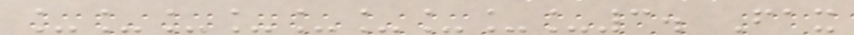_________3. Fax
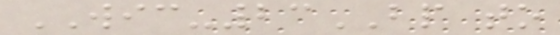WIC-23BP to
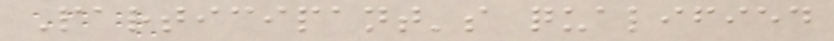Participant's qualified
